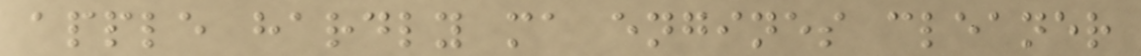apple hardly ma engines cleaner
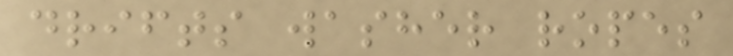drifts washer ropes
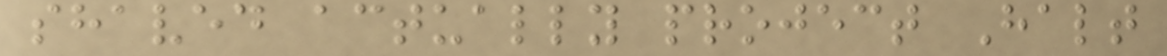shaved actually project Halt
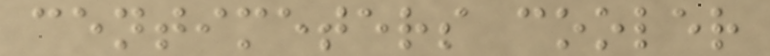centimeters cooler
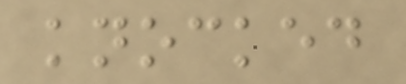knocked
